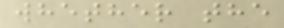whether the
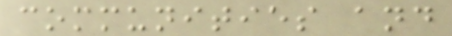communities and
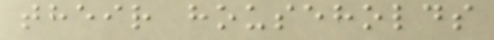their households
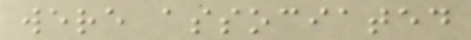were associated
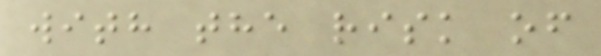with the risk of
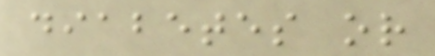diabetes or
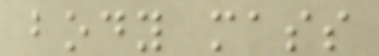body mass
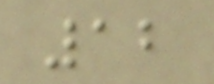12
